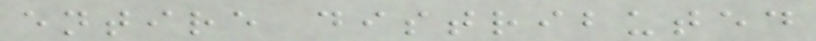entire distributed
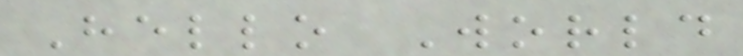Hello World
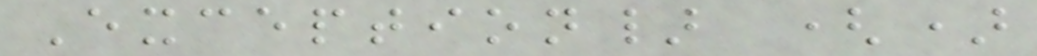Exception} ()
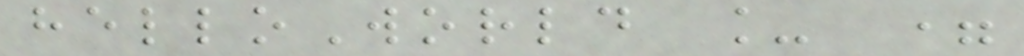helloWorld _ =
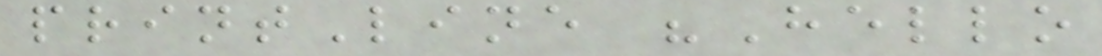printLine "Hello
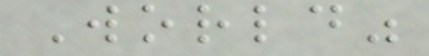World"
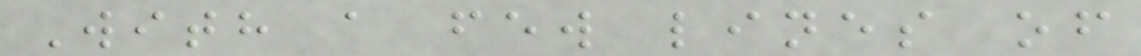With a few lines of
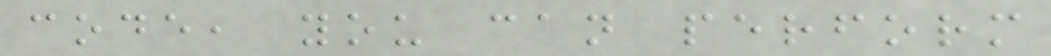code, you can perform
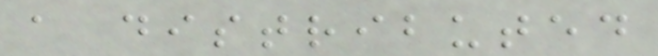a distributed
